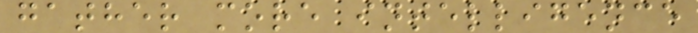gather more intelligence
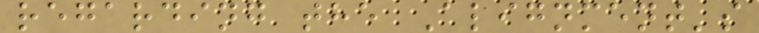regarding the Alignment's
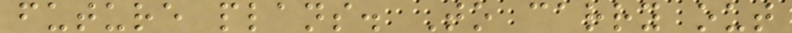future plans. To carry out
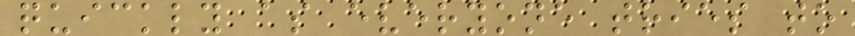quickly as everyone tries to
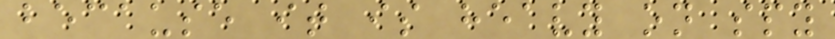because it is heavy on spy
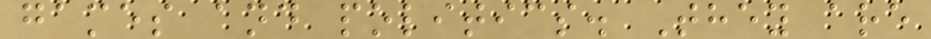games and politics. They are
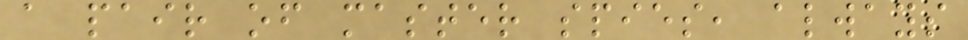a pair of master spies, always
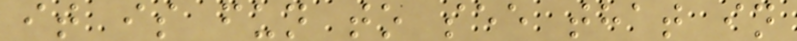it is fun to see that in
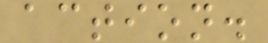action.
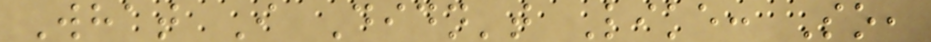What I Didn't Like: So,
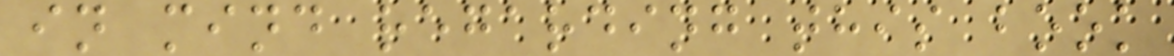in mind regarding this book
